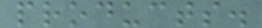products.
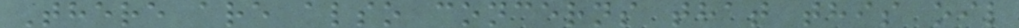There are also concerns that this oil
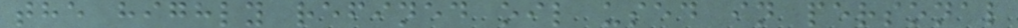the highly refined oil used in personal
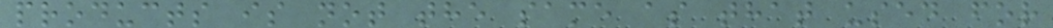products is not the same as that used for
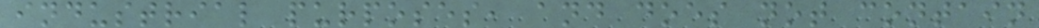industrial purposes, and does not contain
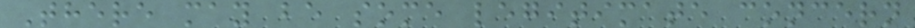There may be some legitimate concern
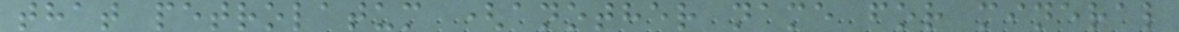that petrolatum (another name for mineral
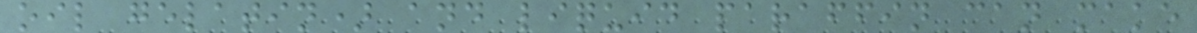oil gelatin) and liquid paraffin can make
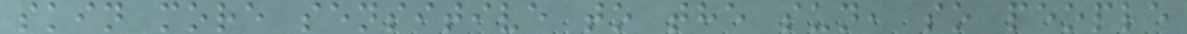skin more sensitive to the sun, so people
